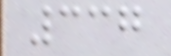337
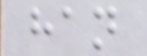han
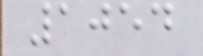1054
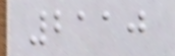2110
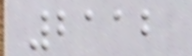2112
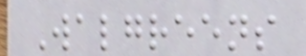Walgreens
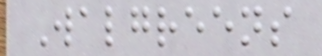Walgreens
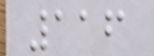116
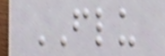FLU
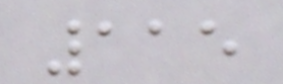115
